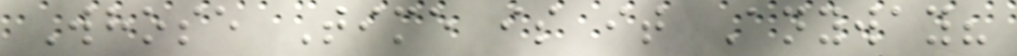Whose Time is it Anyway?
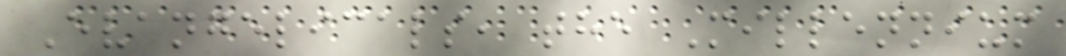Evangelicals, the Millennium
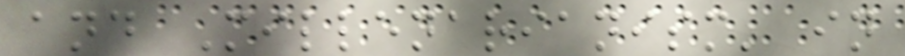and Millenarianism' in
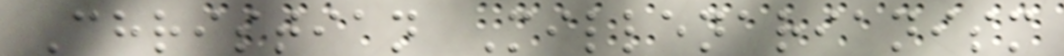Christian Millenarianism
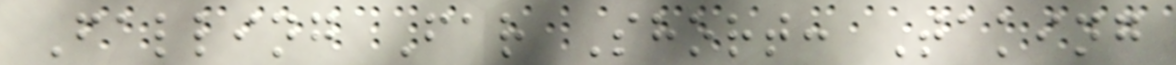Falling Far Short: Taking
